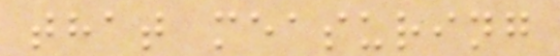that measuring
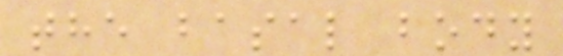the basal body
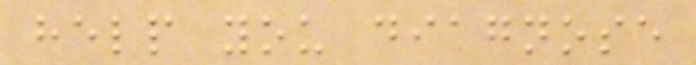help you diagnose
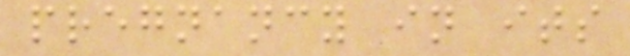pregnancy in its
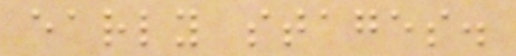early stages.
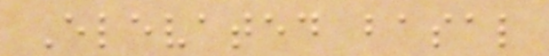Elevated basal
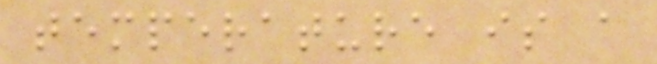temperature is a
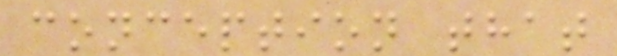conception that
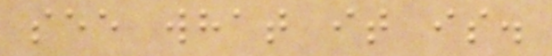see what it is.
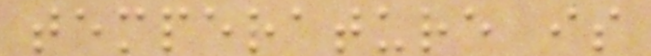temperature is
